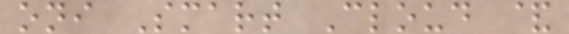oni Smart Cloud &
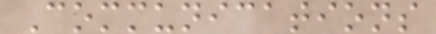Communications
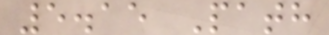5.15 Path
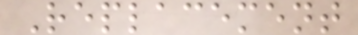Replacement
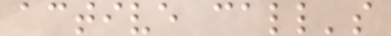active call's
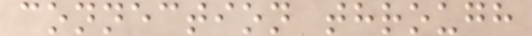connection through
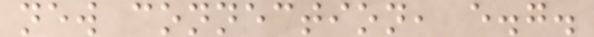new connection, e.g.
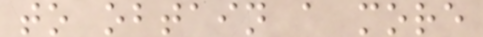to obtain a more
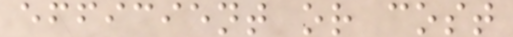efficient or cost
